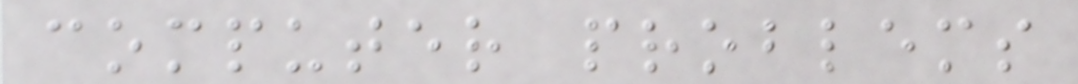computer problems
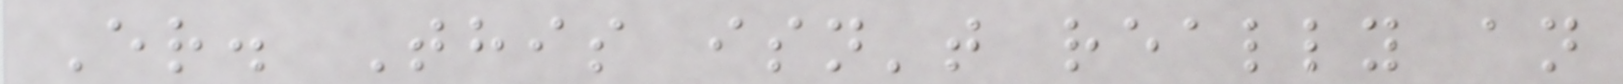Er. This isn't really an
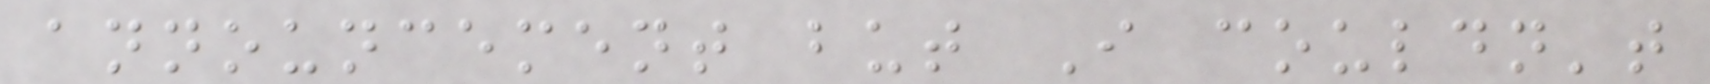announcement but I couldn't
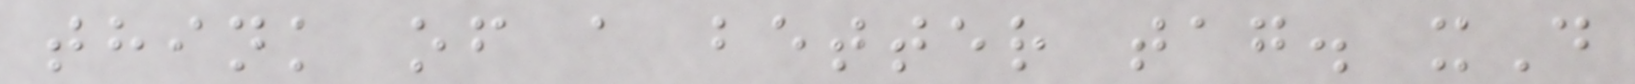think of a better tag. xD
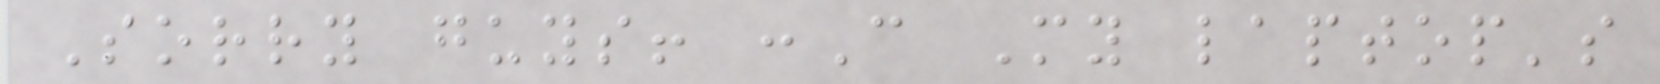Sorry guys! :C My laptop's
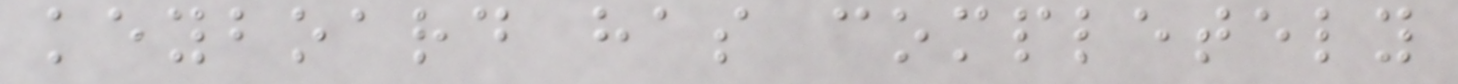keyboard has completely
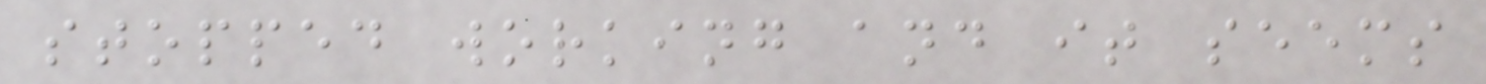stopped working and it seems
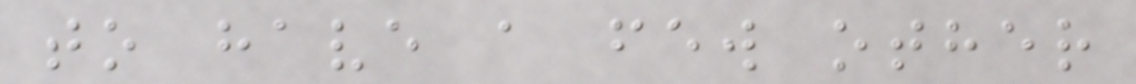to have a few other
